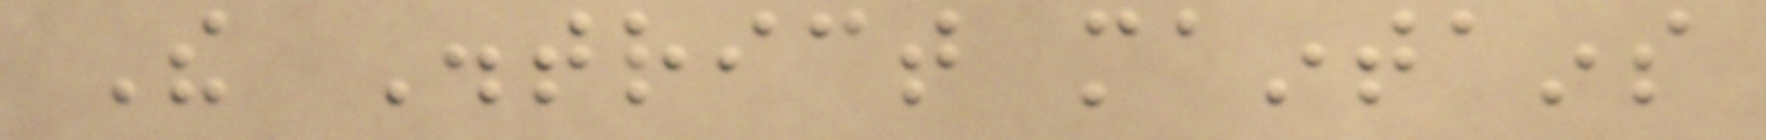The District maintains
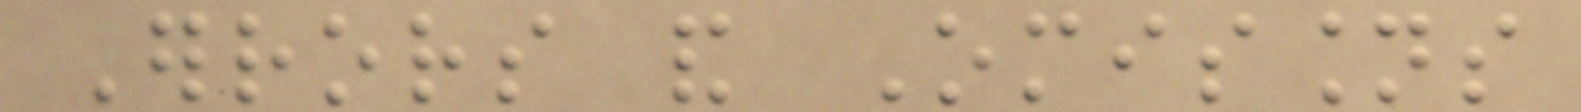Errors and Omissions
